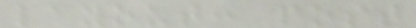layout: post
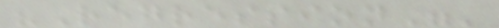"Regression"'
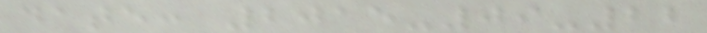date: 2015-09-22
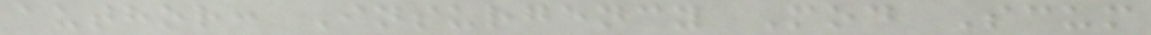author: Insurgency Mod Scum
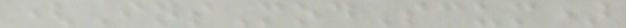(InsModScum)
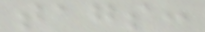tags:
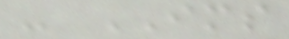- IMS
